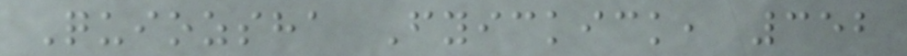Quiozsha Fyickick, 352
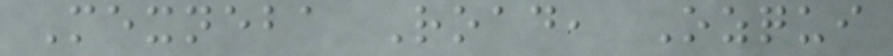Mexneba Road, Ozqui
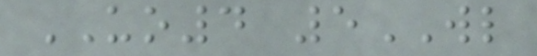UO4 5WL
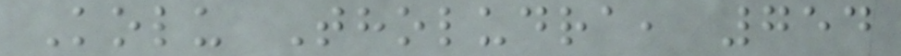Kolu Tholudra, 754
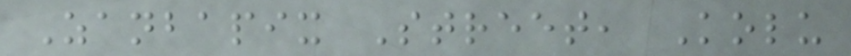Zanbapix Street, Kolu
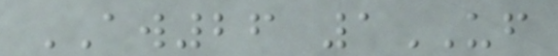AW26 1UF
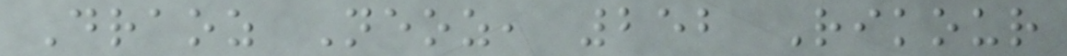Draoz Neoz, 252 Rikour
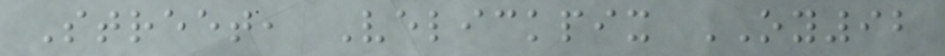Street, Velickpix OY92
